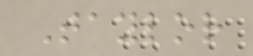Taylor
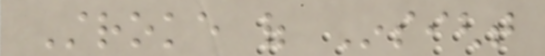Stroke of Insight
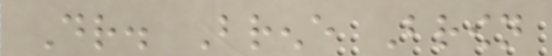Dr. Brene Brown
